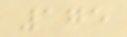175
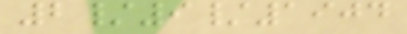2/9/1904
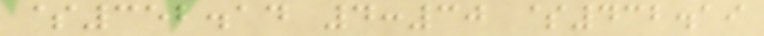$352.14 4:30 $432.19
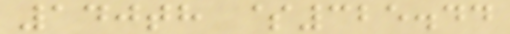140th $325.44
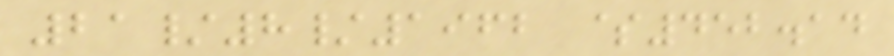21/8/1962 $452.14
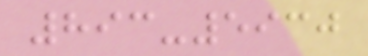893-5930
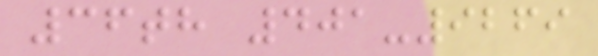36th 401-9269
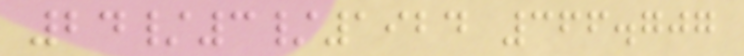24/3/1924 366.707
